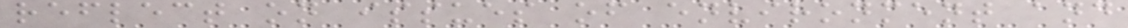reflect on issues of environment and
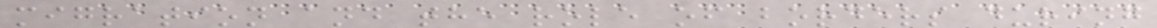migration and the role of borders during
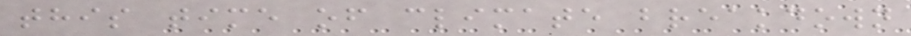this time of climate breakdown
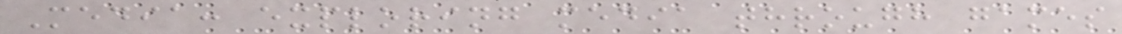Media: exploring media through games
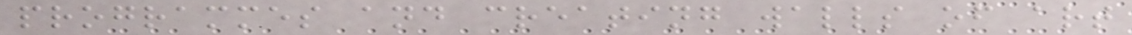programmes and creating walls of art
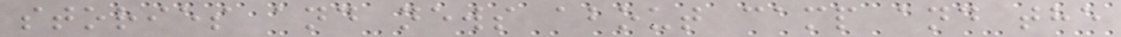stories and news about camp and the
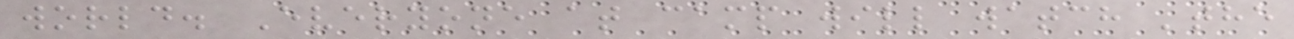world. Everyone at camp will watch 'the
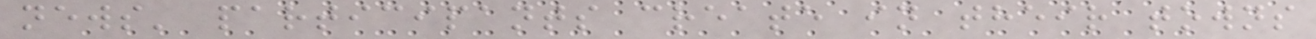news' participants create in their towns
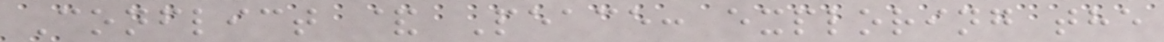Conflict & Peace: exploring the
